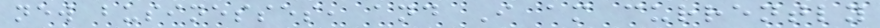new businesses, and I am currently
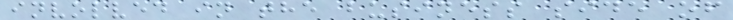involved in the business side of
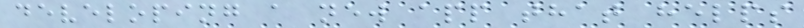developing a new app that helps
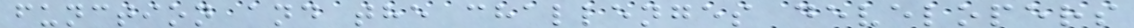function and the challenges developers
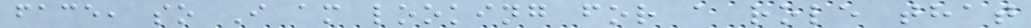face, so I am looking for a role that
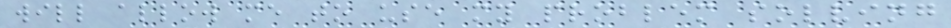will allow me to use my problem solving
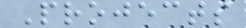Projects
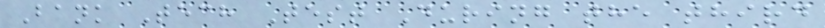Bank Tech Test During the third
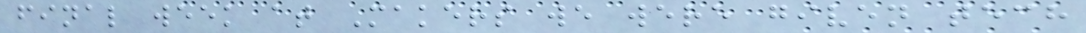final week at Makers we were given tech
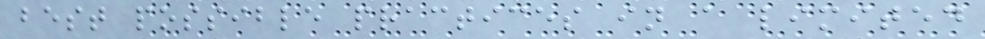best possible practices in a limited
